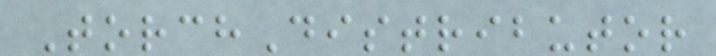TorchDistributor
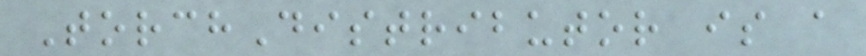TorchDistributor is a
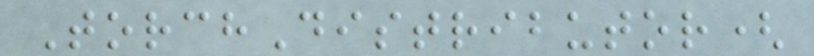TorchDistributor(
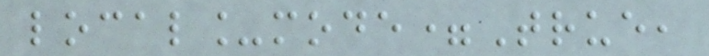local_mode=True,
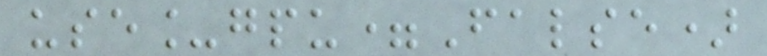use_gpu=False)
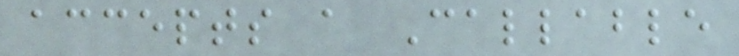accepts a Callable
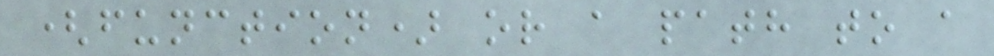(function) or a path to a
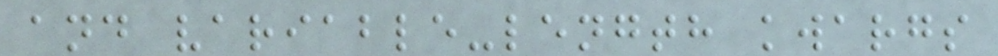and variable-length kwargs
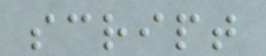script
